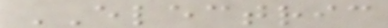ELECTRIC
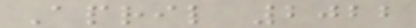April 2022
